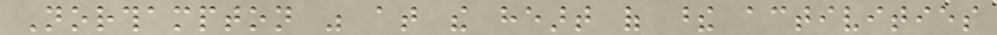Northampton was at the heart of these activities
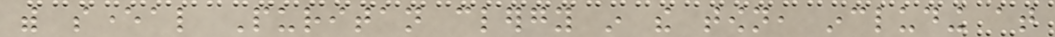with several Puritan clergy in the town, including at
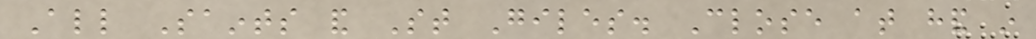All Saints and St Giles. Close at hand in
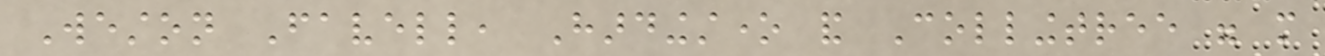Weston Favell, Hardingstone and Collingtree were more
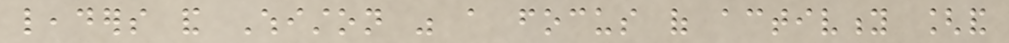leaders and Whiston was a focus of activity [and
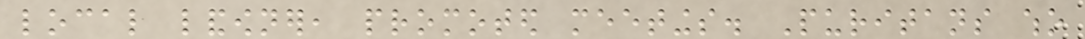local landowner, promoted meetings. Puritans who
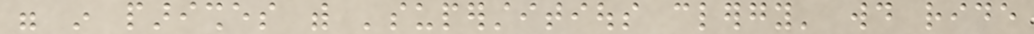were in parishes with 'superstitious clergy' would ride
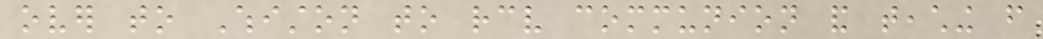over to Whiston to receive communion and teaching from
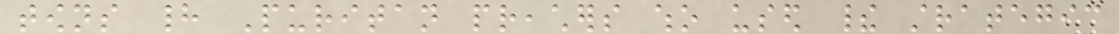towns had Puritan preachers who used their strategic
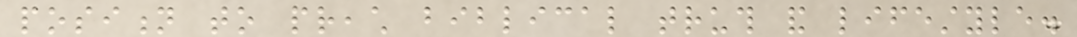position to preach biblical truth and lifestyle.
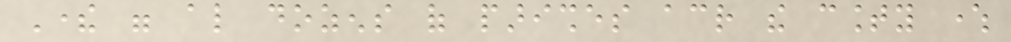There were also dozens of parishes across the county where
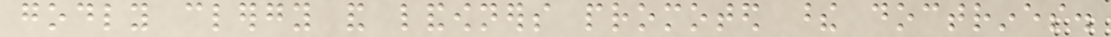godly clergy and landowners promoted these doctrines.
